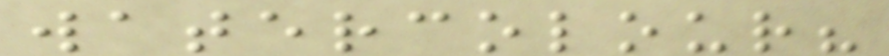watercolour?
